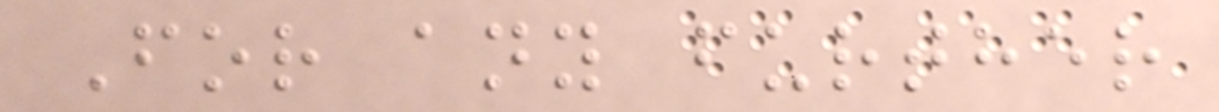For any further
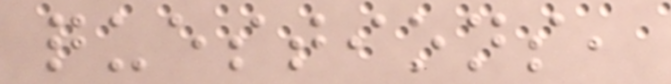questions,
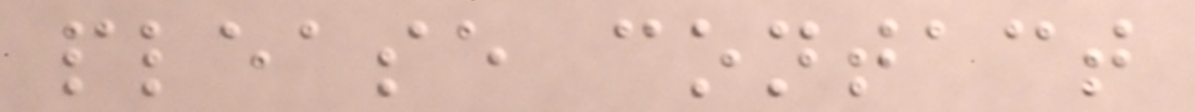please contact
